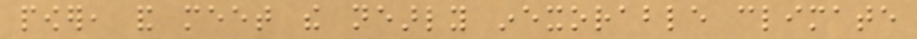power, and meet the nearly inexorable climate
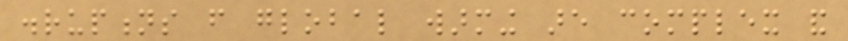disruptions from global warming are complex and
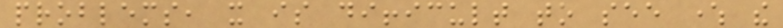problems, it is difficult to see where the
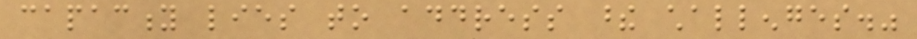capacity lies to address these challenges."
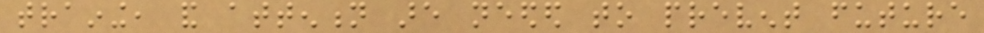training, and attention are needed to prevent future
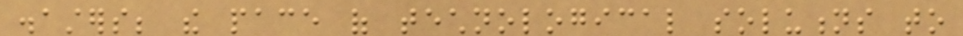disasters; the pace of technological solutions to
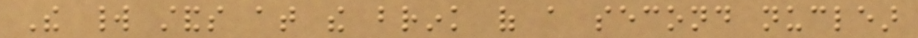The world stands at the brink of a second nuclear
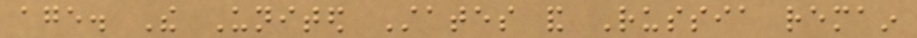age. The United States and Russia remain
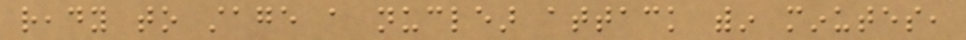ready to stage a nuclear attack within minutes,
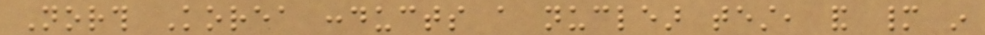North Korea conducts a nuclear test, and many in
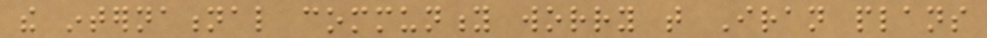the international community worry that Iran plans
